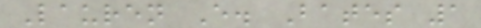Lauren E. Bates 1
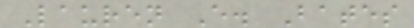Lauren E. Bates
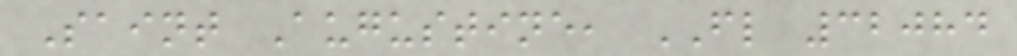Saint Augustine, FL 32084
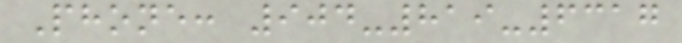Phone: 904-819-6317
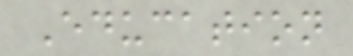Education
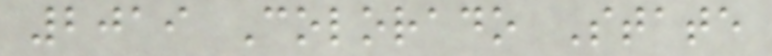2019 Colorado State
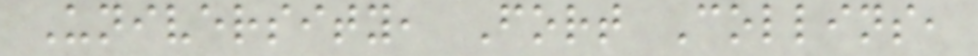University, Fort Collins,
